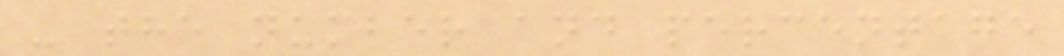- the number and percentage
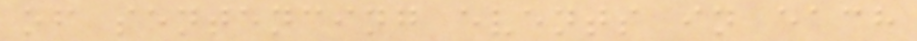of sentencing events in each
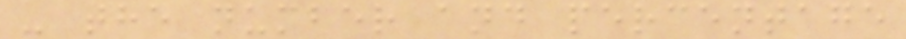- the number and percentage
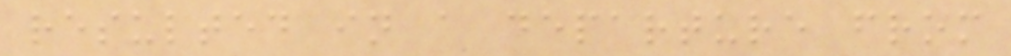resulted in a departure from
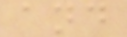and
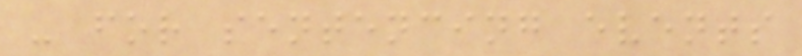- for sentencing events
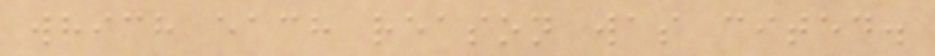which each reason was cited.
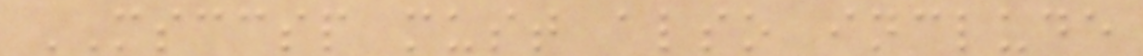MSCCSP must also include
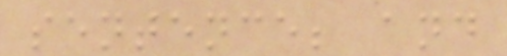sentence; and
